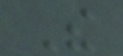The
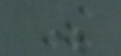The
